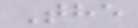The
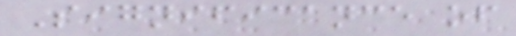Significance of
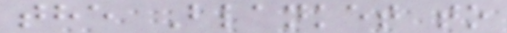the Blanket to
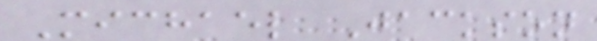Michael Jackson
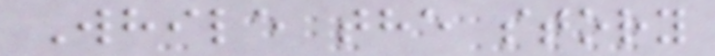While the story
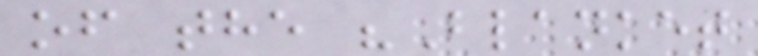of the "Blanket
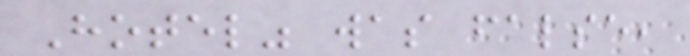Hotel" was false,
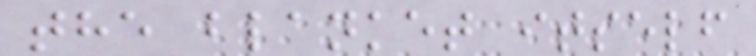the blanket itself
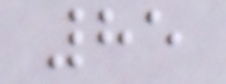85
